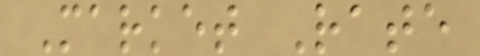Market Rate
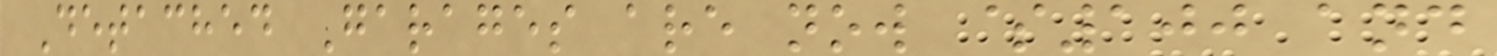Detached Garages are now $100 and
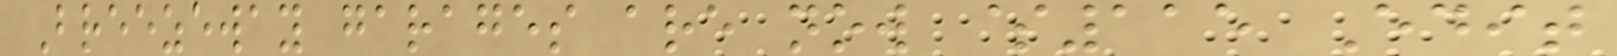Breezeway garages are now $115 Edit
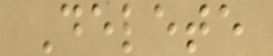Delete
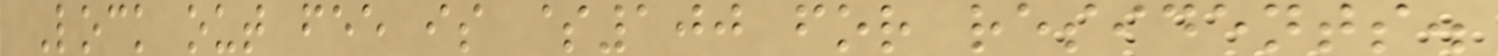Lock out fee is $100 for residents.
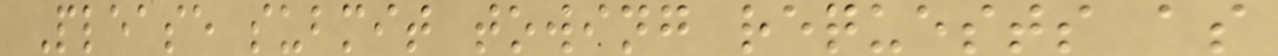Please submit towing requests as
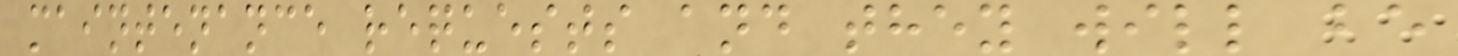maintenance requests and they will be
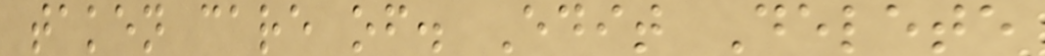taken care of. Edit Delete
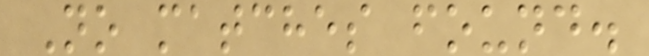No matches found.
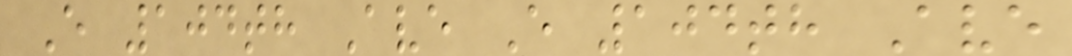E 104th Ave E 104th Ave
